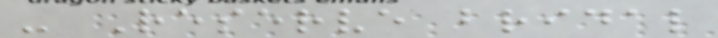- Reserve bridal
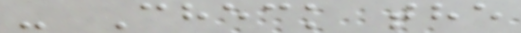- Check the
